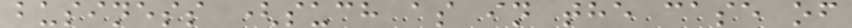business (such as in the case of
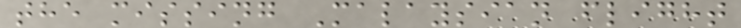the missing Malaysian flight
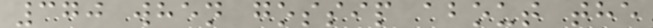370 when gossip about the
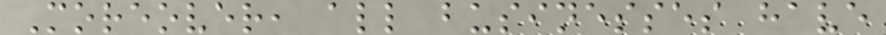Moreover, all businesses have
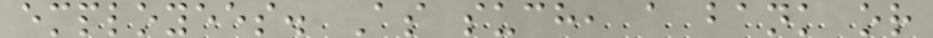employees. As such, a bank or
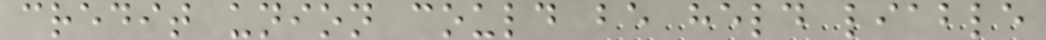credit union could be held liable
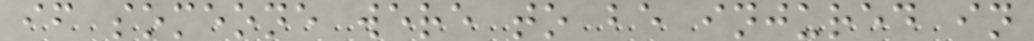if someone were to be injured in
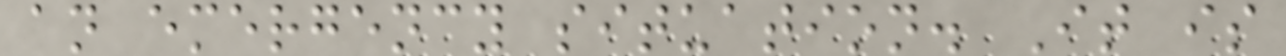an emergency situation. It is
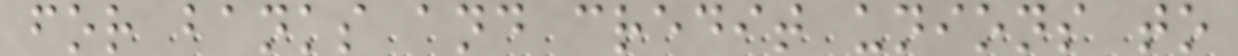for banks and credit unions to
